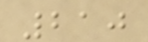210
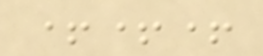+++
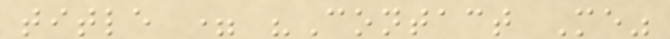title = "Contact Me"
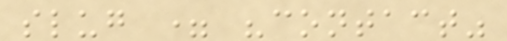slug = "contact"
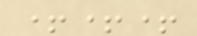+++
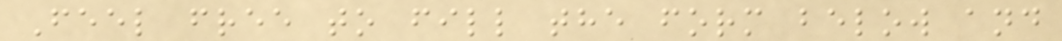Feel free to fill the form below and
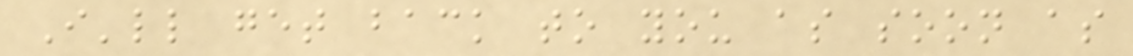I'll get back to you as soon as
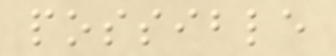possible
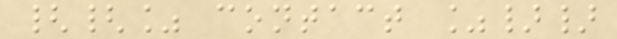{{% contact %}}
